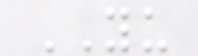YU
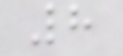8
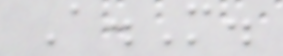A.M.
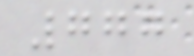777
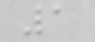1
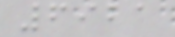6921
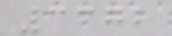3372
